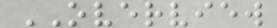OVERVIEW
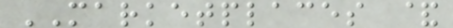MARKETPLACES &
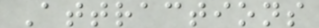Attractions
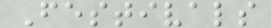Festivals
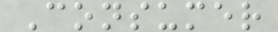Consumer
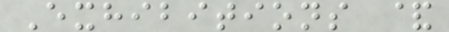Exhibitions &
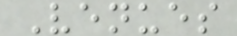Venues
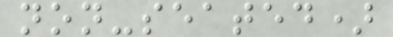non-seated)
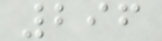296
